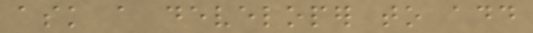ask a developer to add
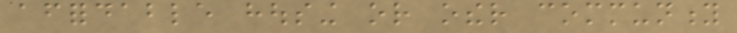affordable housing or other community
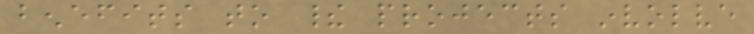benefits to their projects involve
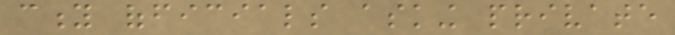city officials asking private
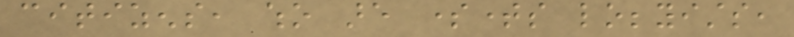citizens, who are sometimes lobbyists,
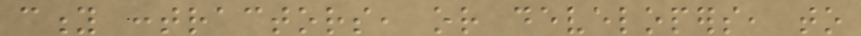city contractors, or developers, to
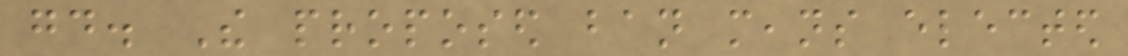good. The proposed ban means elected
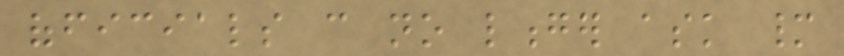officials can no longer ask many
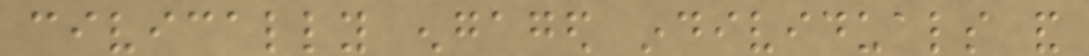civically engaged individuals and
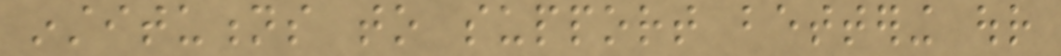institutions to support bettering our
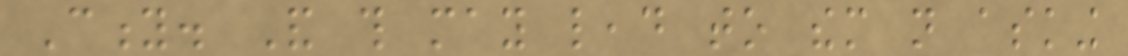City. And this may lead to them not asking
